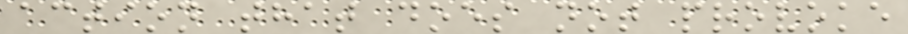action that does not provoke
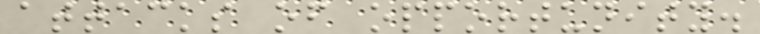attacks of opportunity.
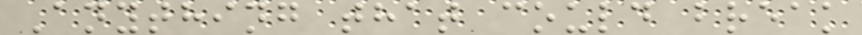Anything that could break
